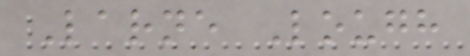Larne Lough
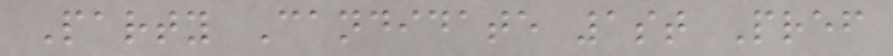Party Candidate 1st Pref
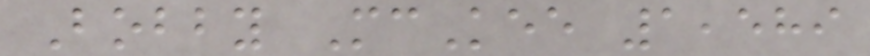Bobby McKee 1,589
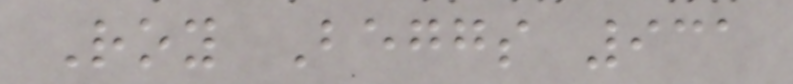Roy Beggs 931
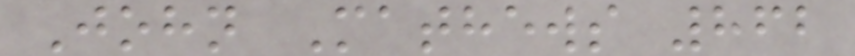John Mathews 862
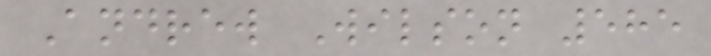Andrew Wilson 585
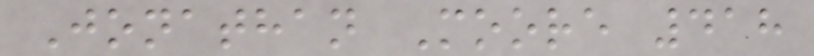Jonathan Moore 418
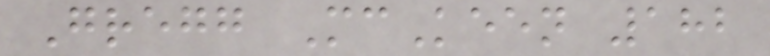Gregg McKeen 182
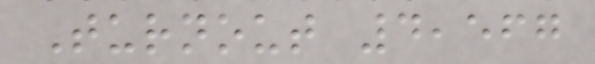Turnout 4,567
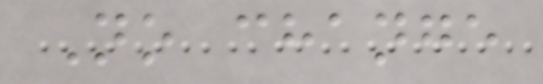No change
